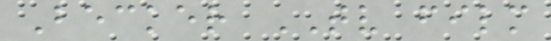Becker TV film
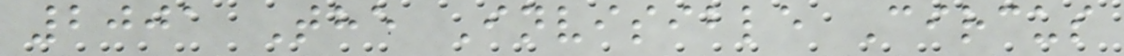2001 The Invisible Circus
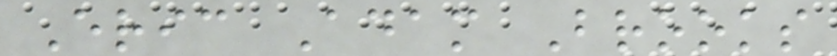Eric Adam Brooks
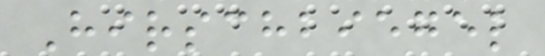Hirschbiegel
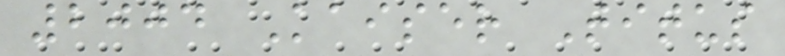2004 Kaiser Titus
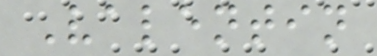Valentin
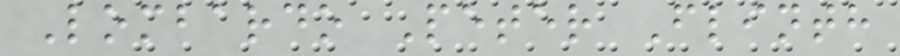Lombardo Peter Flinth
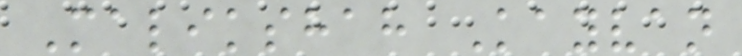Malikshah Kayvan
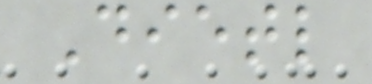Dietl
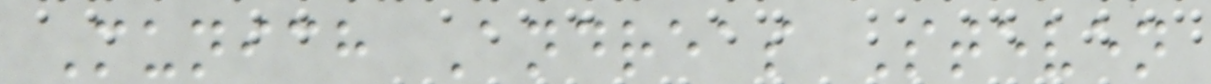Munich Andreas Steven
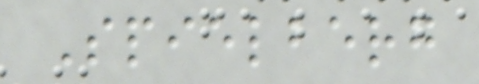Spielberg
